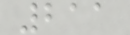211
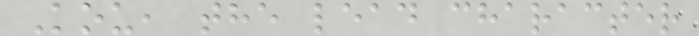Kou, the lead character
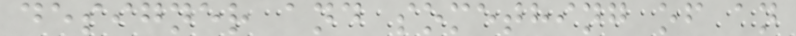designer and something of an
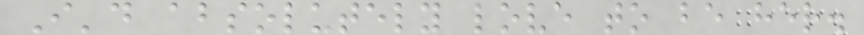I'd absolutely love to be her.
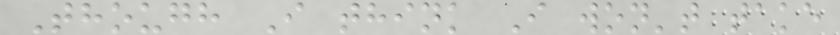Though I think I won't take
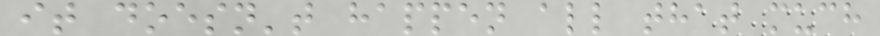it doesn't happen all that much
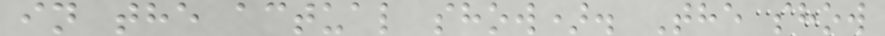in the actual show). The show
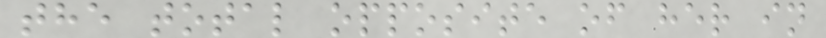the total opposite of her in
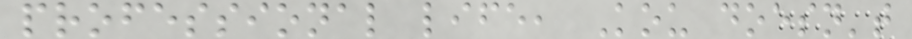professional life, Kou doesn't
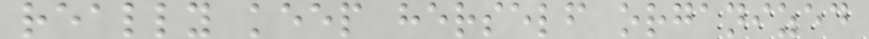really keep herself organized
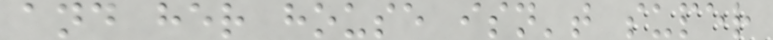and her house isn't super
